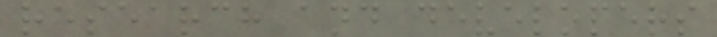research and developers
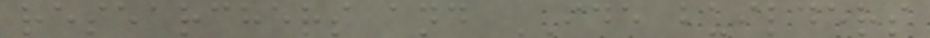researchers and IDE builders
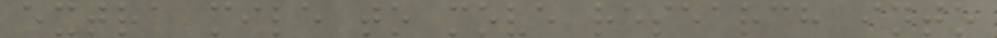extra mile to move research into
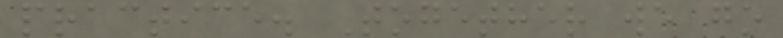practice. Together we go
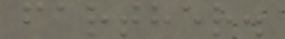farther.
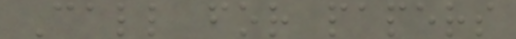Call for papers
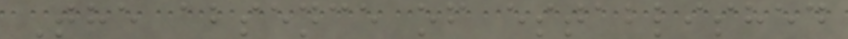The absence of established
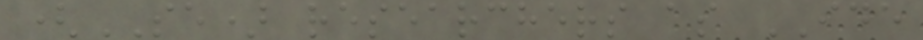(SE) researchers as IDE
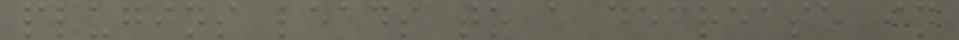plugins leads to a decrease in
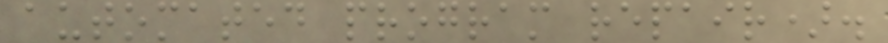automated program repair).
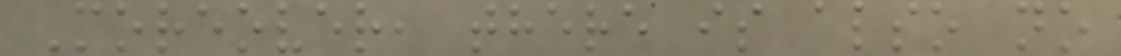Moreover, there is also no
